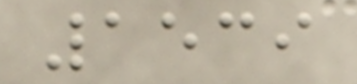1539
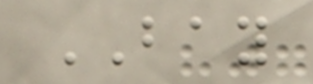BAY
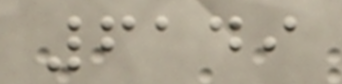6149
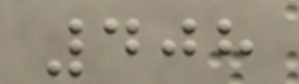408
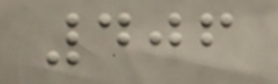406
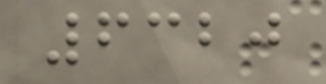6320
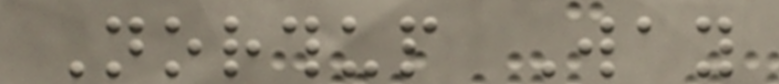Northup Way
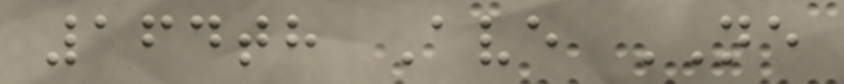164th Ave NE
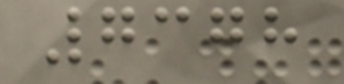7378
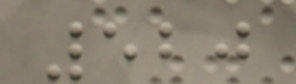520
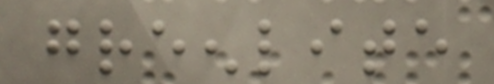greenlite
